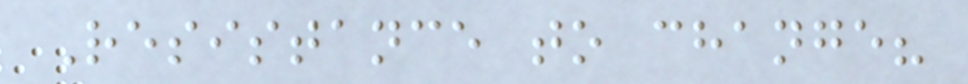Resistance to change?
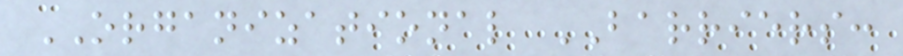ORGANIZATIONAL BARRIERS:
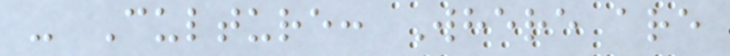- Culture: Where are
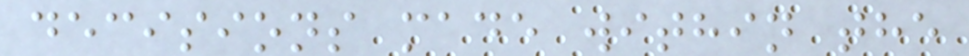decisions made within the
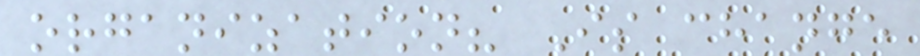organization? Is change
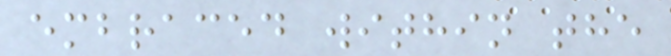embraced within the
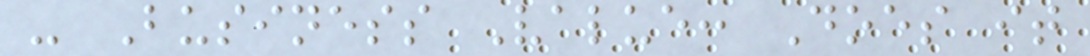- Business Value: Does it
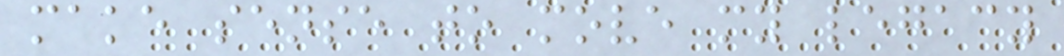make sense to move my legacy
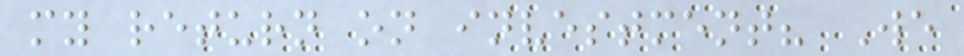my return on investment? We
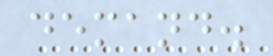demand.
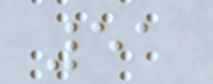51
